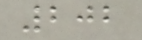202
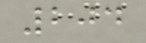204
